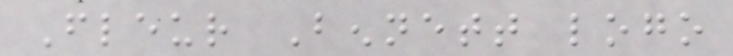Fleur Bennett logo
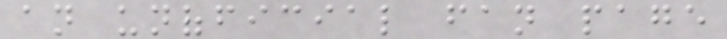an unofficial fan page
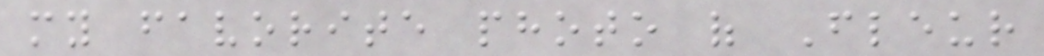my favorite photo of Fleur
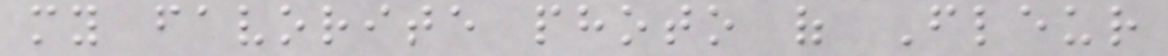my favorite photo of Fleur
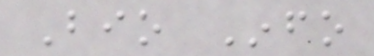Bio Info
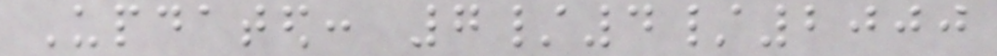Updated: 7/4/2000
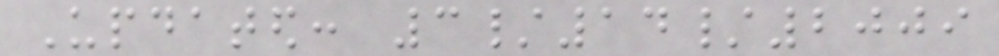Updated: 3/14/2009
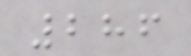286
